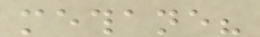methane?
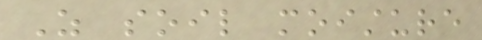As soil moisture
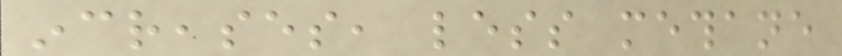increases, less methane
